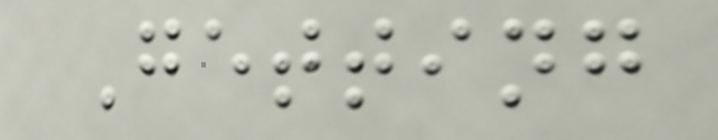Getting
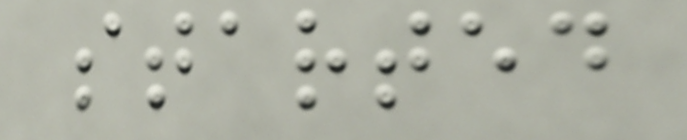started
